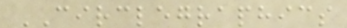CIRCLEGRAPHICS
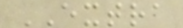EXTRA
